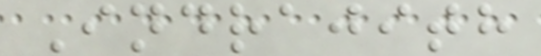Indrajith
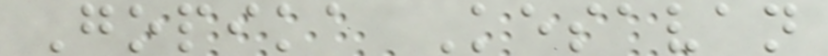Gopika Kesavan
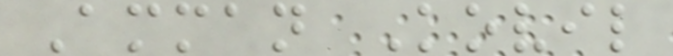Amman Kovil
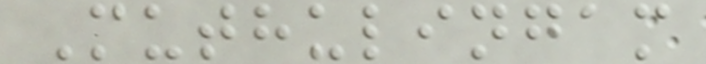Muthulingam
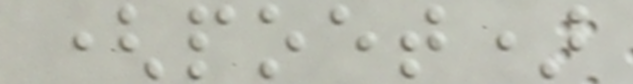(poet)
